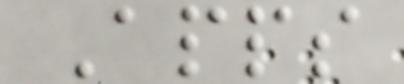Apps
